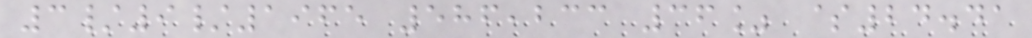3/9/1965 586,233 36% $24.41
